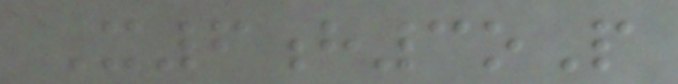X6h3oP
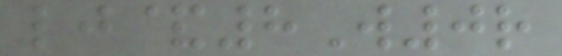lj&8W0r
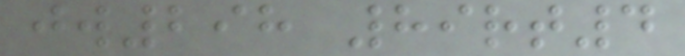jw298 89rt4
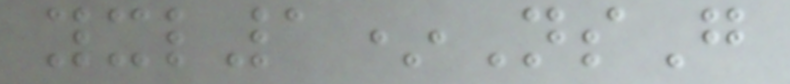yxl1*NsG
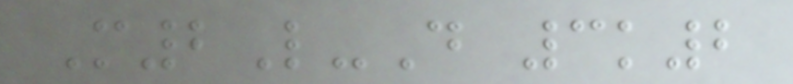M2L-D 3k2
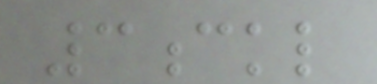3ckl
